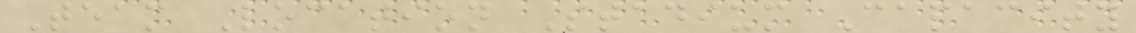Team Location Stadium Capacity
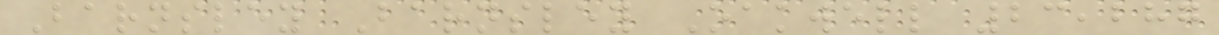Barnsley Barnsley Oakwell 23,287
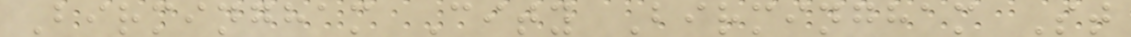Birmingham City Birmingham St
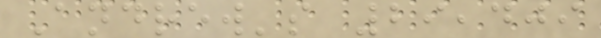Andrew's 29,409
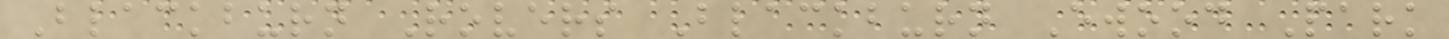Blackburn Rovers Blackburn Ewood Park
